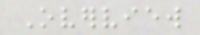Overview
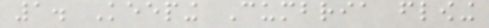1. Keeping Cumbria flowing
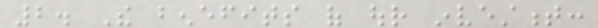2. The benefits of our investment:
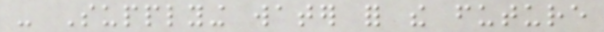- Supplying water for the future
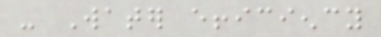- Water efficiency
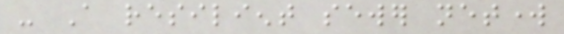- A resilient sewer network
